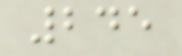245
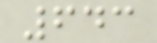643
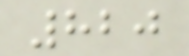820
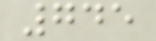745
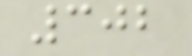302
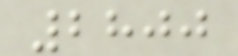2800
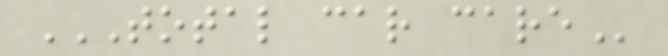TOTAL CAR CARE
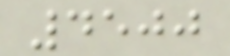4500
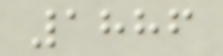1886
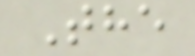The
